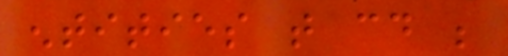entities that could be
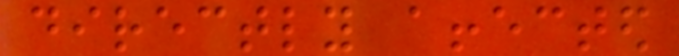directly affected
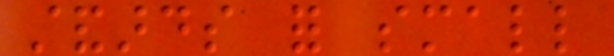standards for small
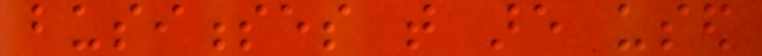businesses that are used
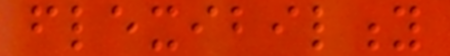flexibility
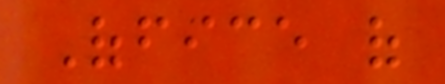Office of
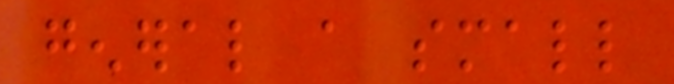general a small
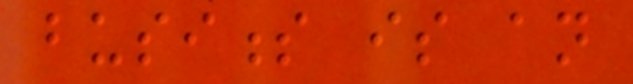business is an
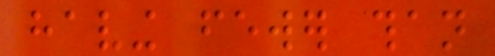having fewer than
